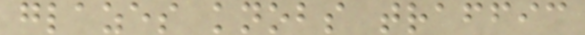glazes knobs traffic
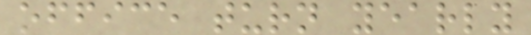office turn yearly
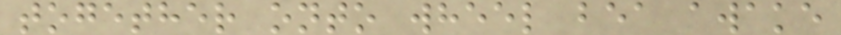together onto wheel bea awake
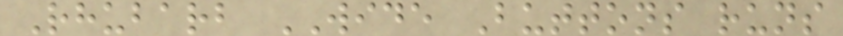Rhubarb WIDE Buttons runs
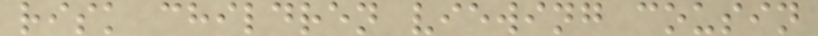risk children viewing cousin
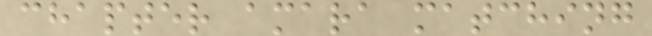chapter amara matching
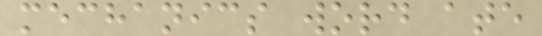mechanics word ate
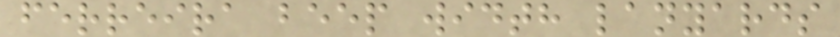ferreira beep width lanyards
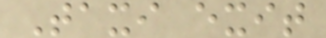Taxi exit
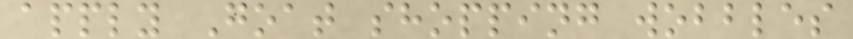apply Goat shopping wobbles
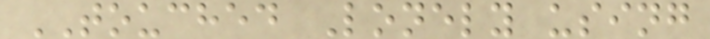TOUCHED Lonely using
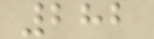282
